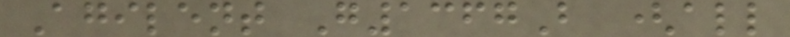Agilent G1367B (all
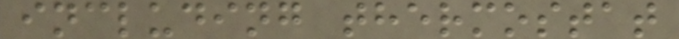including thermostat
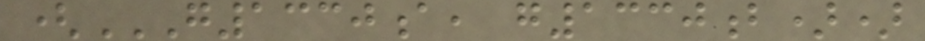(G1330A, G1330B))
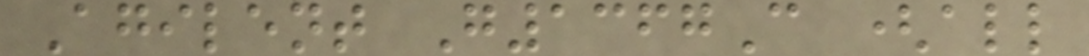Agilent G1367C (all
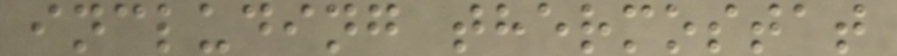including thermostat
